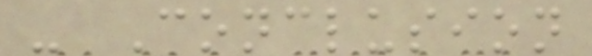- Conclusion
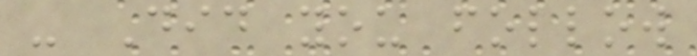- Did you follow
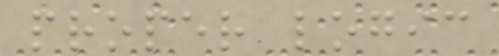proper logic
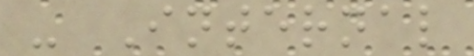- Internal
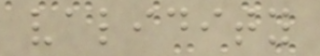validity
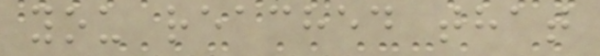you reached that
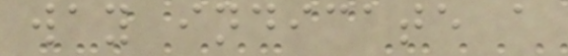way indicate a
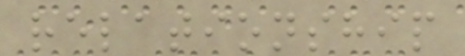relationship
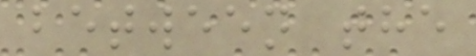between the
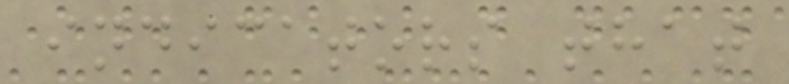indicators that
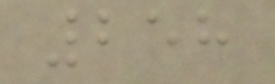258
